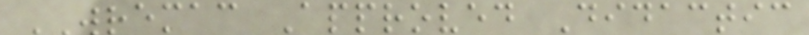WREMAC Approved Didactic
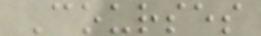Courses
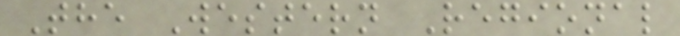The Western Regional
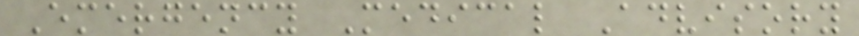Emergency Medical Advisory
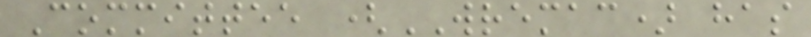Committee (WREMAC) has
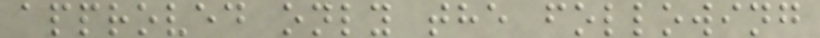approved only the following
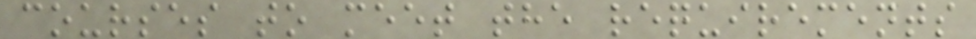courses to meet the requirements
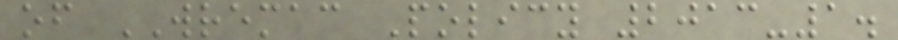of WREMAC Policy 2013-1.
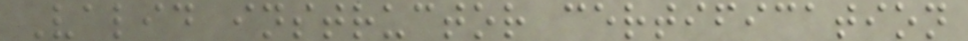Valid instructor certification
